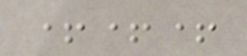+++
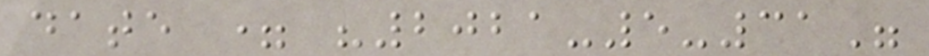date = "2021-5-31"
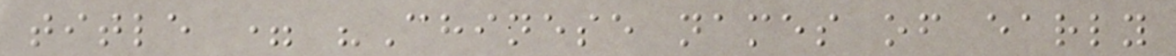title = "Chinese names of early
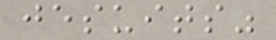jesuits"
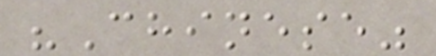"Chinese"
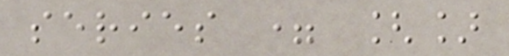series = []
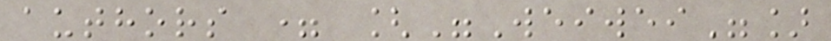authors = ["Weiwei"]
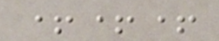+++
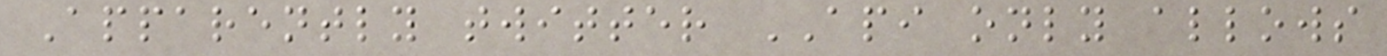Apparently twitter API only allows
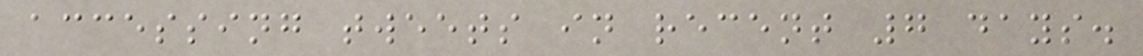accessing tweets in recent 7 days.
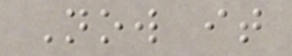Now it
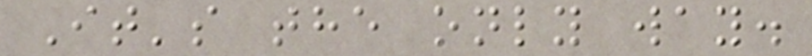It's the only way.
